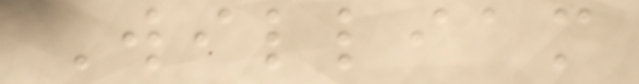William
